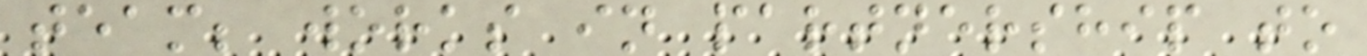team; works in partnership to
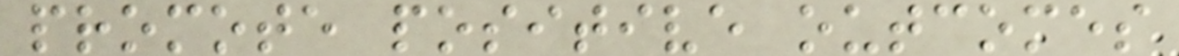promote positive outcomes
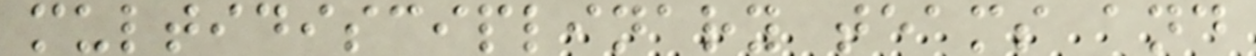multidisciplinary teams and
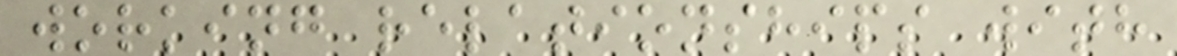working relationships with
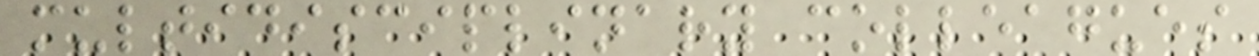multidisciplinary colleagues
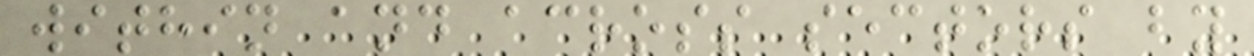within and across sectors by
